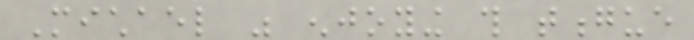Michael was enjoying this tongue
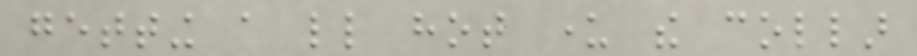getting a little hot under the collar
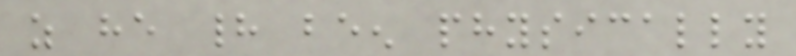as he had been physically
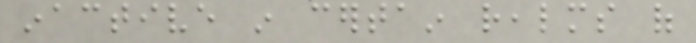inactive in certain realms of
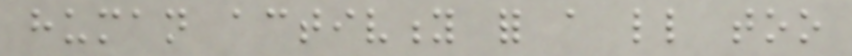human activity for a little too
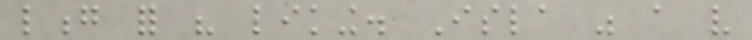long for his liking. Isla was a very
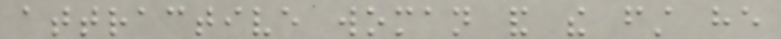attractive woman and the first he
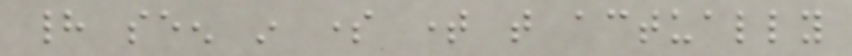had seen in some time that actually
